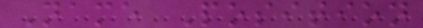Name Position
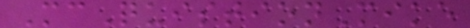McQuistionMike
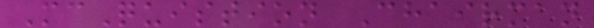McQuistion Chairman
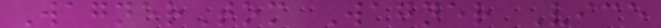WagnerTom Wagner Vice
